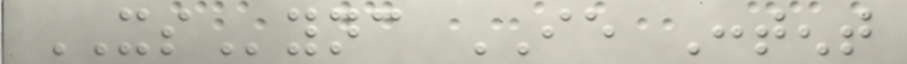XSync IE Content
